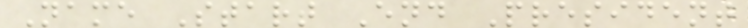Name Start End President
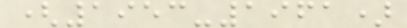(1953-1961)
